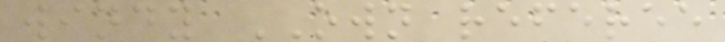windy OWN referee
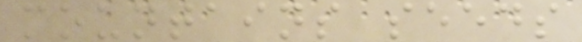mountains seeds
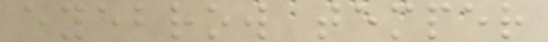eyebrow temper
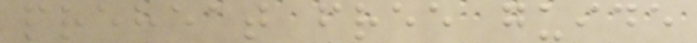preheat free guide
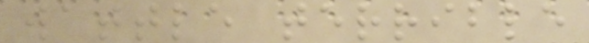wattle terrible
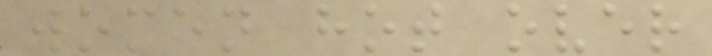women hot over
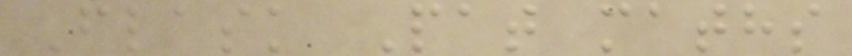Flask Pat maths
